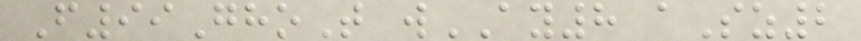F99GhoT wAY8 aSz2
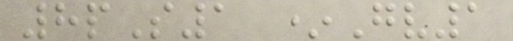8pS1 *Gv1
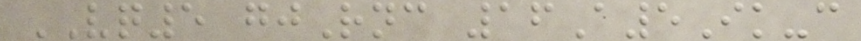VQ5 gjRnc 16A5Ik-c
